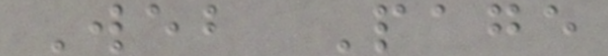Web Page
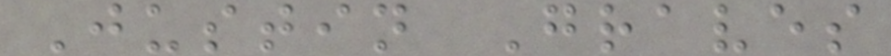Justin Graves
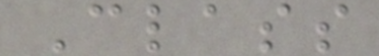Class
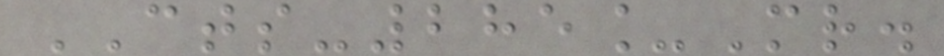CTS-285_Mr.
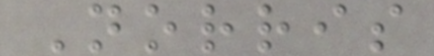Norris
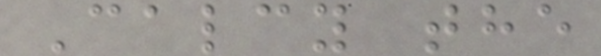Calcy the
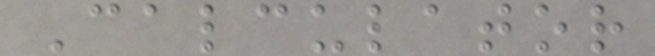Calculator
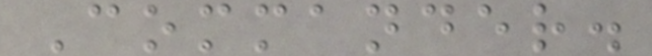Commander.
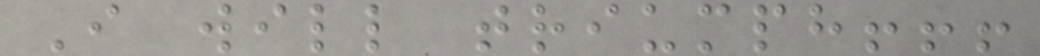I will triumph!!!
